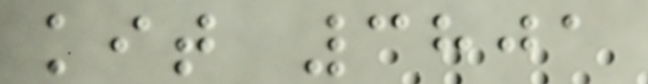kit 3801
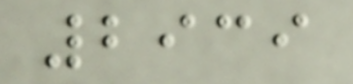2939
